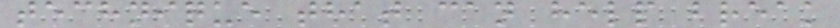technique that can help break
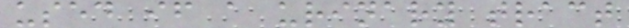used if a urinary tract
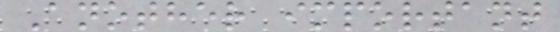Another important
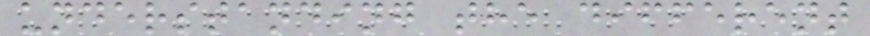understanding the different
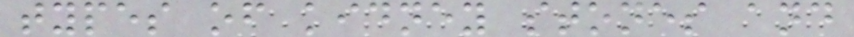types of kidney stones and
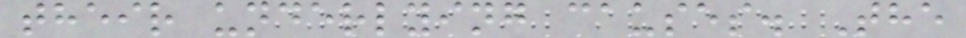their underlying causes. The
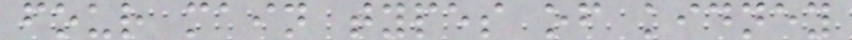four main types of kidney
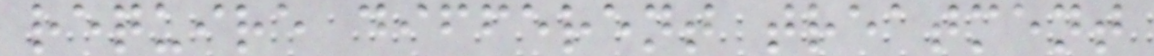require different treatment
